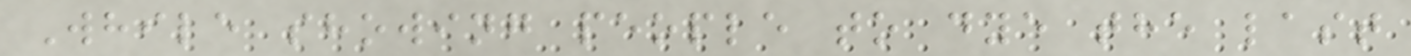While showing people to dye the last
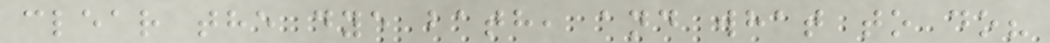clear the dye bath, and what to do?
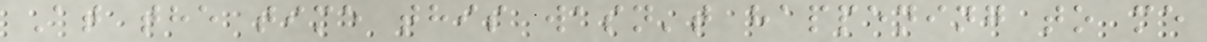At the time this wasn't happening to me
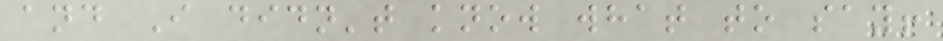and I didn't know what to say!
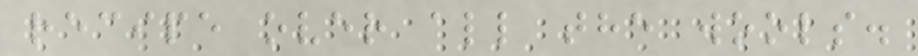recipe over all the wools.
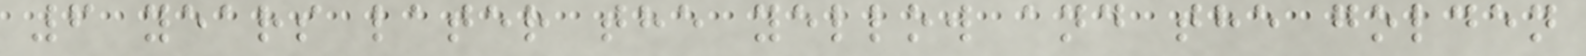6 years later the yellow and the golden
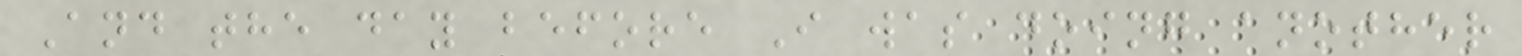And the day before I was doing another
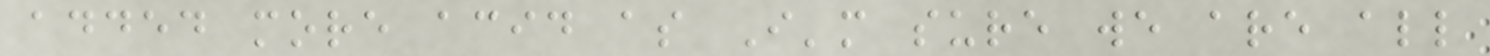added more acid as I'm sure we are all
